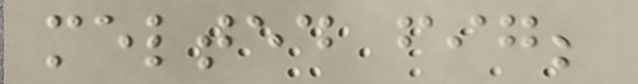melted fig;
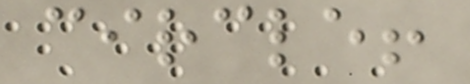circle!
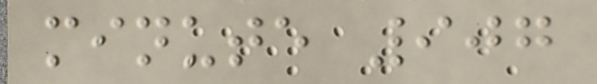minute 907
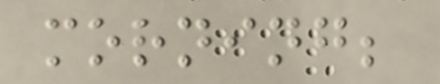morning;
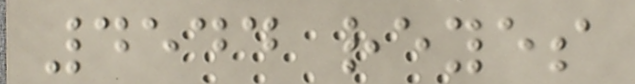4544 reyes
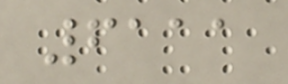6111
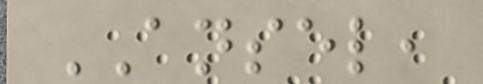ANSEL,
